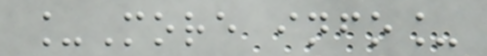_More info_
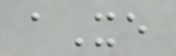aXe
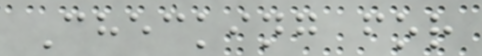Checking for
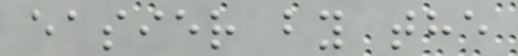easier by the
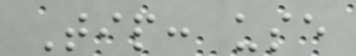Tip: use
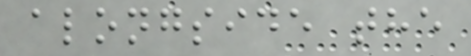alongside the
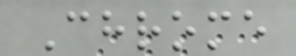Chrome
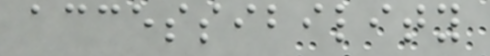accessibility
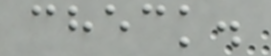check.
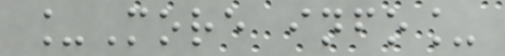_More info_
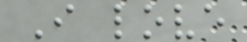I love
